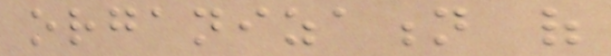organization of
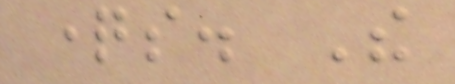questions. The
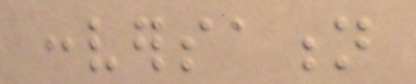conversation
